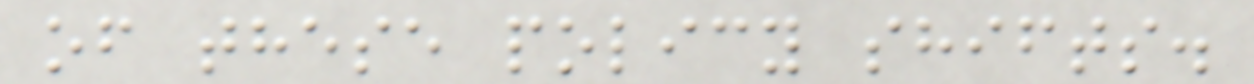of these policy shifts.
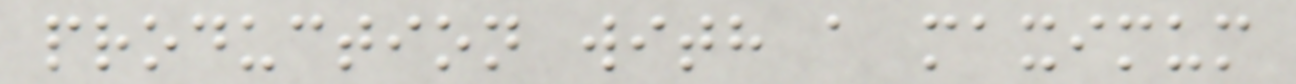production with a maximum
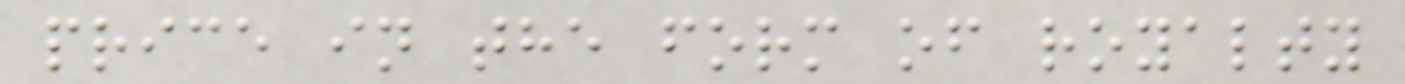price in the form of royalty
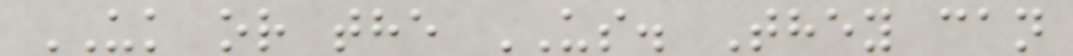UK or the US. They can
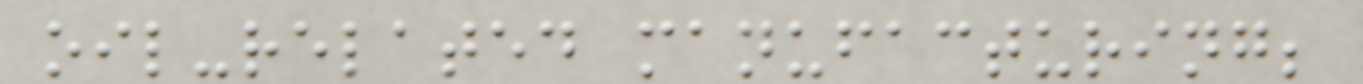oil-related manufacturing;
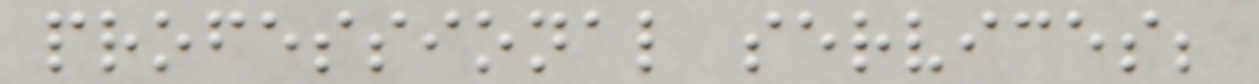professional services;
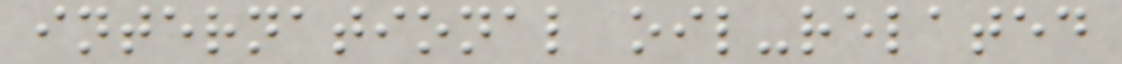international oil-related
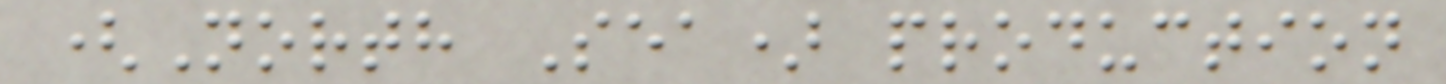(North Sea) production
